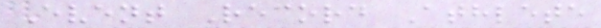Event Record Athlete
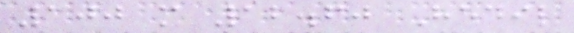100 m 12.60 Hedil
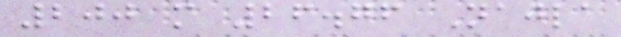200 m 26.76 Najla
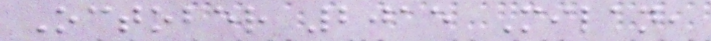October 2015 Milan,
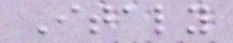Italy
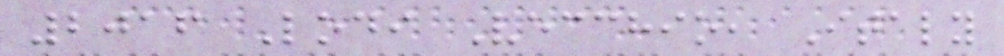2016 Lodi Vecchio, Italy
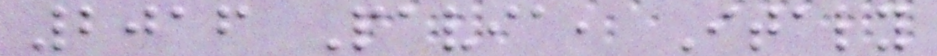2016 Pavia, Italy
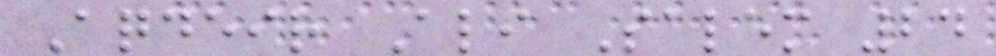Aqdeir Ali Salem 24
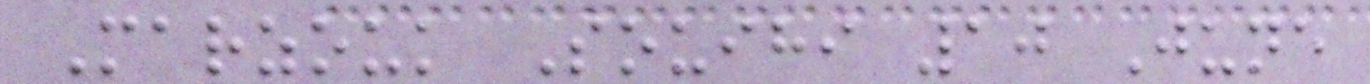Marzouk Souihi 10 June
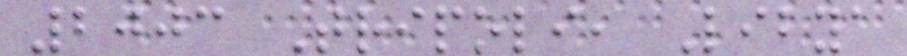2003 Tripoli, Libya
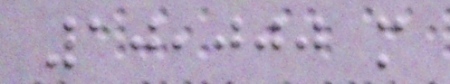10,000 m
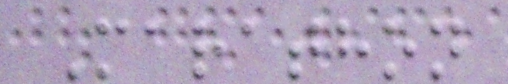Marathon
